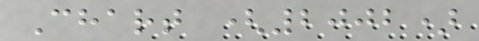Chart (2002)
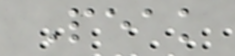Peak
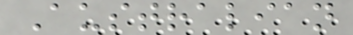Australian
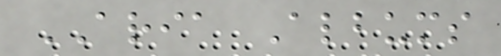ARIA Albums
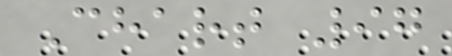Chart 97
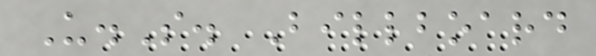U.S. Billboard
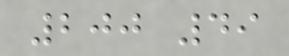200 49
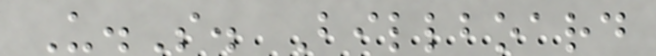U.S. Billboard
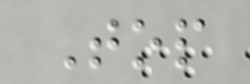Top
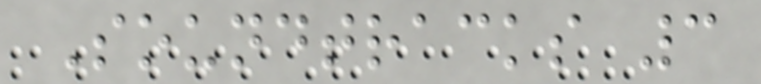Soundtracks 3
